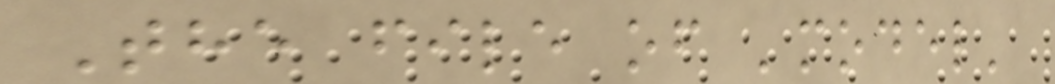The file of 'model'
